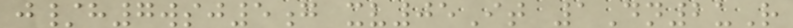j/h7wsj5g xv05It 1Dn2uR
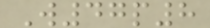W47p8
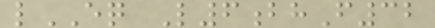lEQ L6bhF32
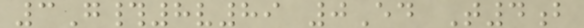3G#8v89 0Ed T4b
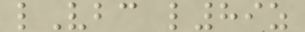lVbc l89z
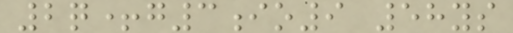2q+g3io9 58ys
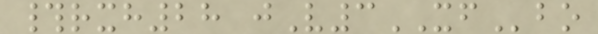#rxh28 jV3XFbo
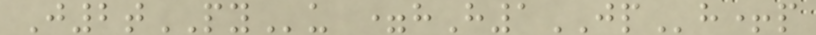J2tPYu =hH1JPh+p
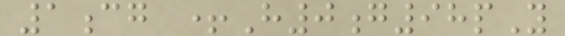1cg +H0g98pY
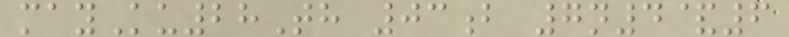mayKu28Th 03b 7n4&6
